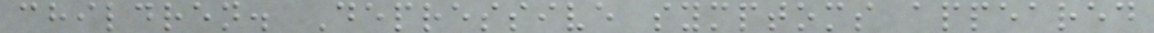children. Depressive symptoms appeared
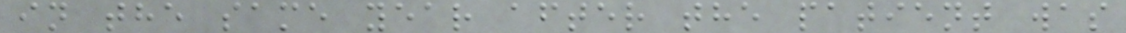in the same year after the patient was
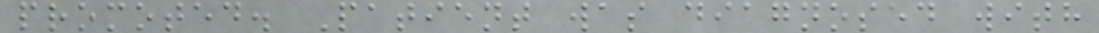promoted. Patient was diagnosed with
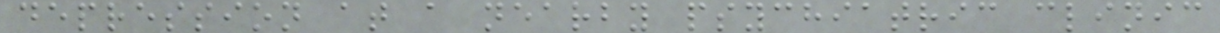depression at a nearby psychiatric clinic
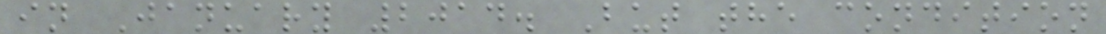in January 2014. But the condition
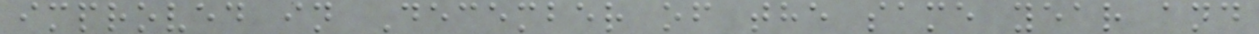improved in December of the same year and
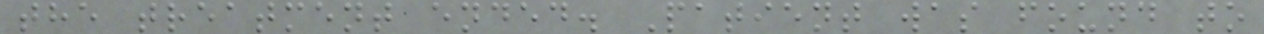the treatment ended. Patient was found to
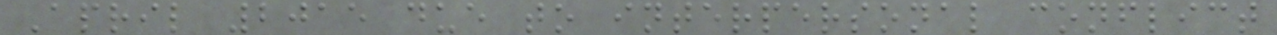April 2015 due to interpersonal conflict
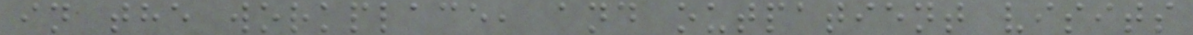in the workplace, and outpatient visits
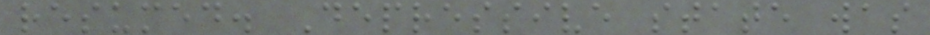resumed. Depressive state was
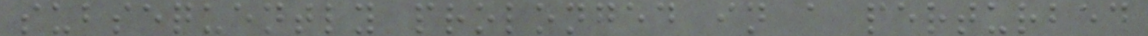subsequently prolonged in a perturbed
